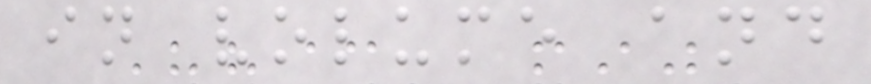in volume and
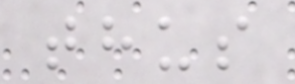thus
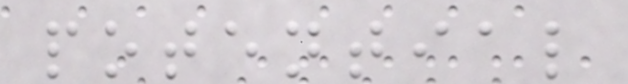potential
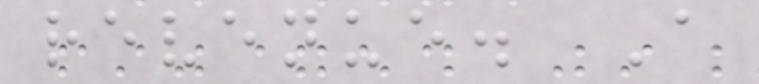revenue. A
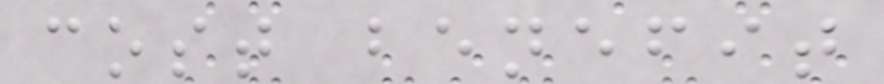cost benefit
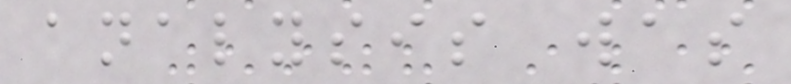analysis was
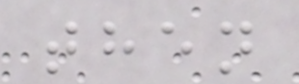then
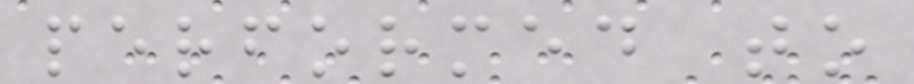performed to
